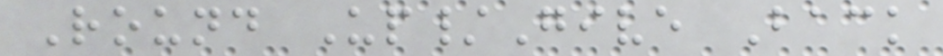Round Up/Give Back
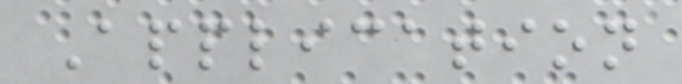Application
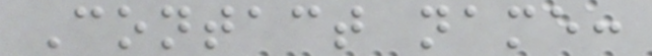Contact name:
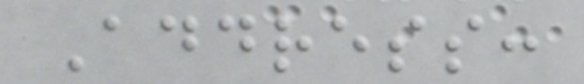Address:
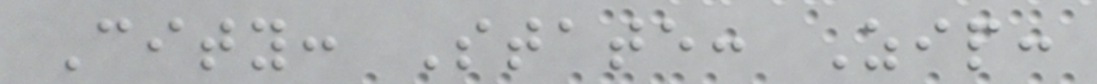City: State: Zip:
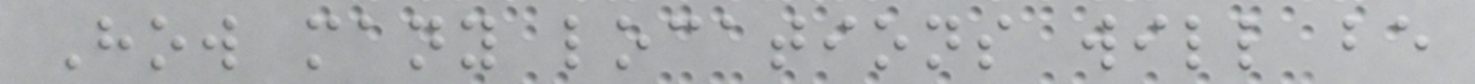How many locations will be
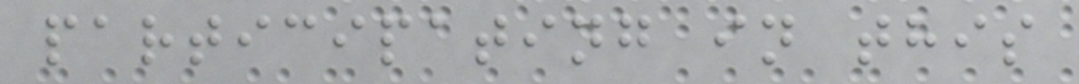participating in this
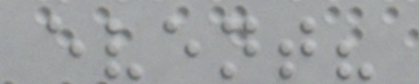event?
